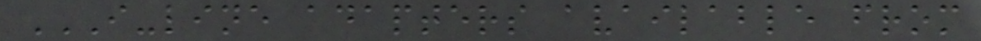I-LINE ADAPTERS AVAILABLE FROM
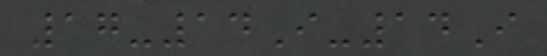17-14I-14I
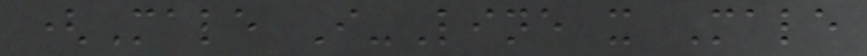(Male I-Line x Male
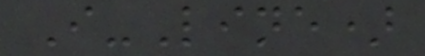I-Line)
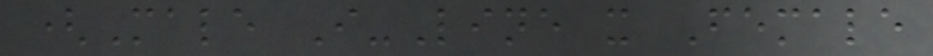(Male I-Line x Female
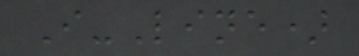I-Line)
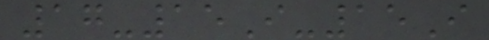17-15I-15I
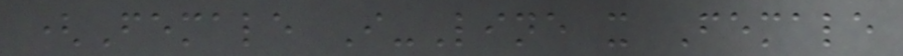(Female I-Line x Female
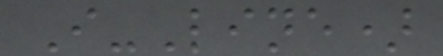I-Line)
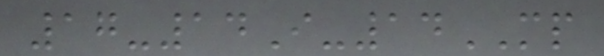17-14I-14MP
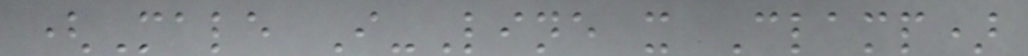(Male I-Line x Clamp)
